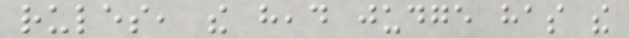rules, the head judge has the
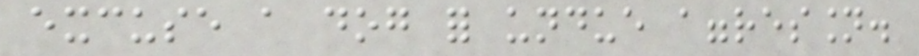excuse a dog for undue aggression.
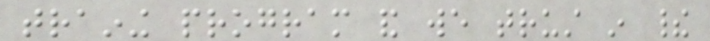training program and we trust in their
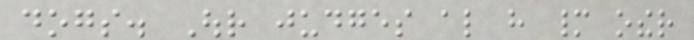dogs. Our judges also have many other
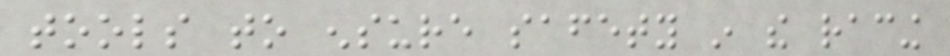tools to ensure safety in the racing
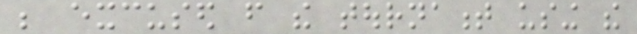be excused from the tournament using the
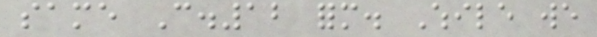same C.12 form. While we
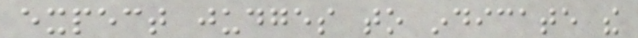expect judges to indicate the
